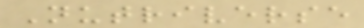Nutriverse
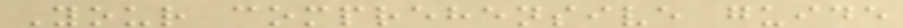Your comprehensive guide
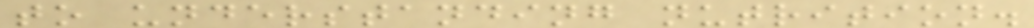to understanding nutrition.
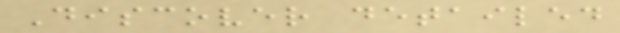Discover detailed
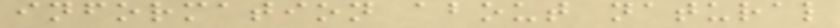information about natural
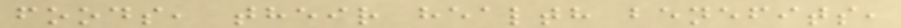foods, their health benefits,
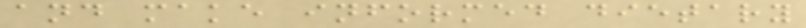and make informed dietary
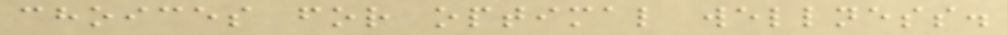choices for optimal wellness.
